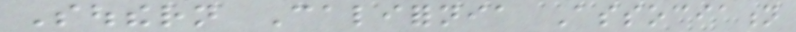Southern California Association
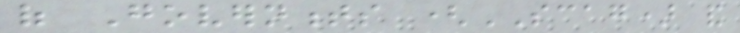of Governments (SCAG) and
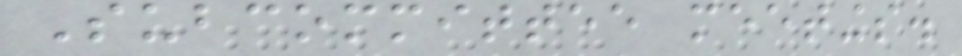Subcommittee meetings.
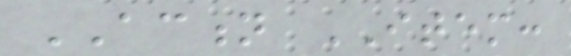ACTION ITEM:
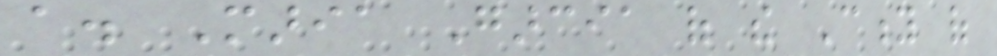a. Maria Garcia of the City of
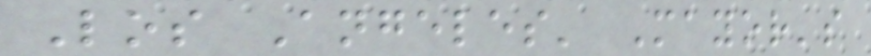Los Angeles' Mayor's
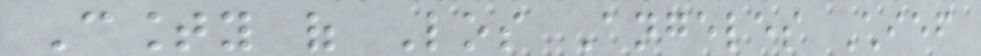County of Los Angeles Chief
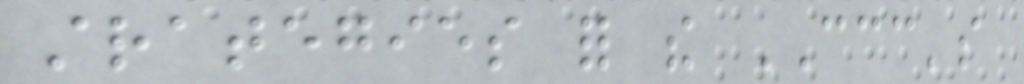strategies for the CCC's
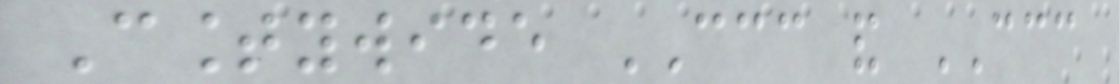Countywide CCC and CCC
